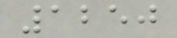1250
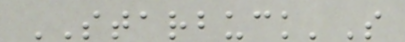STARBUCK'S
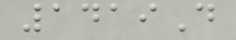1419D
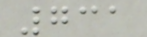731
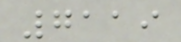7119
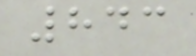843
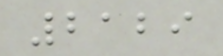2129
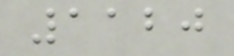1120
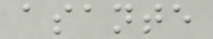asante
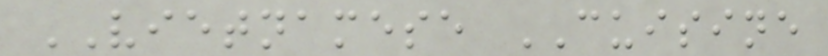VIETNAMESE CUISINE
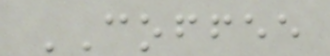COFFEE
